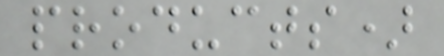products)
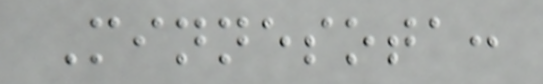Minnesota:
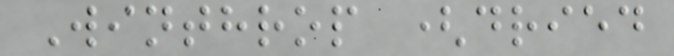Winthrop (dried
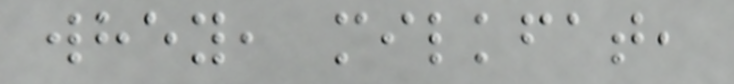whey, milkfat,
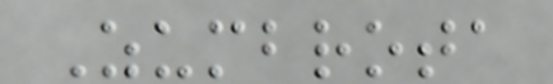Zumbrota
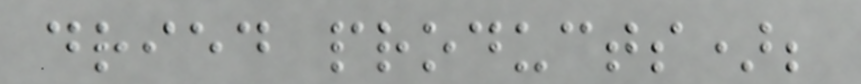dried products);
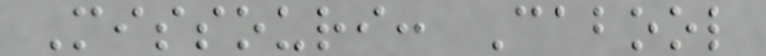Missouri: Cabool
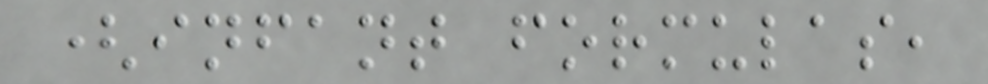(infant formulas,
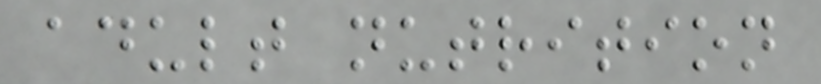adult nutrition
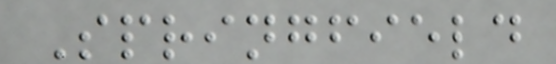Springfield
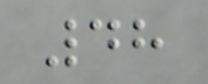48
